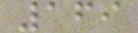169
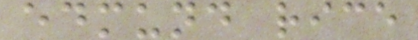edmund rice
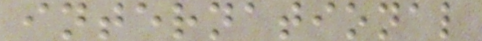international
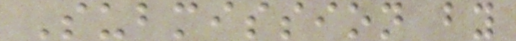Submission by
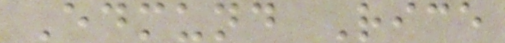Edmund Rice
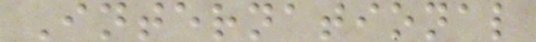International
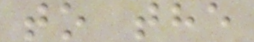to the
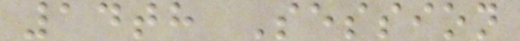14th Session
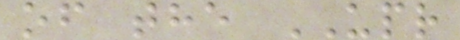of the UPR
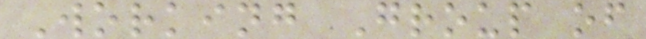Working Group of
